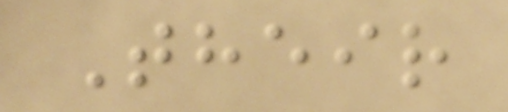Their
